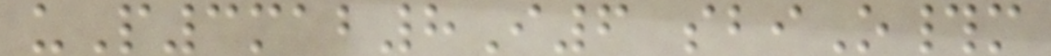uP3mab8I6 sbiO#m
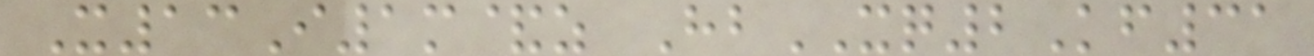X13I1m&z HbXQ2Kf31
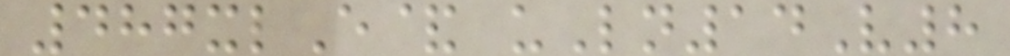487xlE& uLn14V8
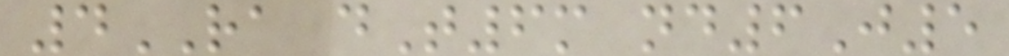4RA dT6m nd6J5
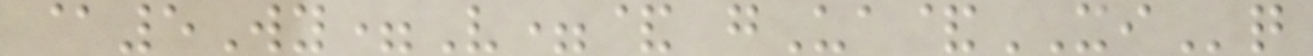@5Wy=V=& gUa&XIq
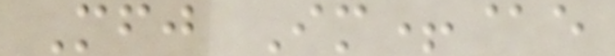Mfj Im+@e
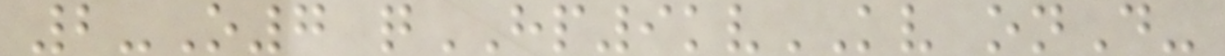2-O7 qHP9kvKV onD-
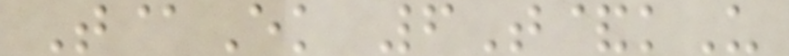T@Ek 6T&kU
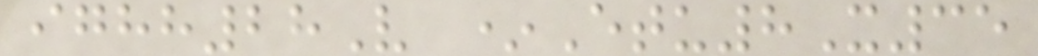ighh28V *Etu8X35
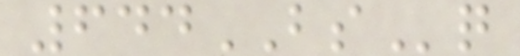644BSq
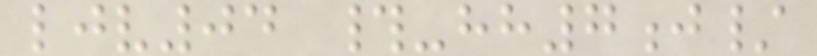ljv04 #-hh7j/
